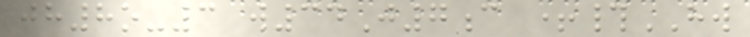jh8o-3 w34J7c +#HW
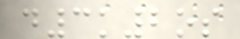d3k2os
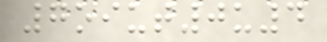7oiut0u4
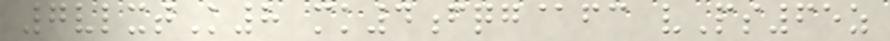7vlxtK8 mk4fqg@fc vPs65z
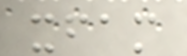xfam
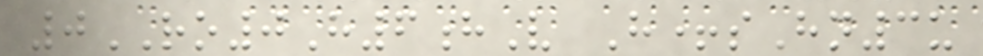0RO0H6hV H+sHn3u
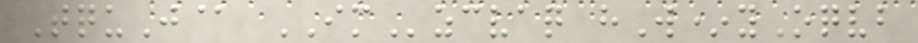TquJ@ IMzcvaq hW*yOqvb
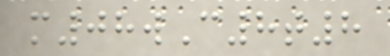m08wC8t8
